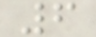6
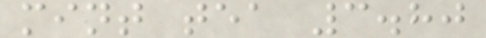mint tea 3.80
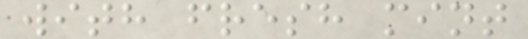with fresh mint
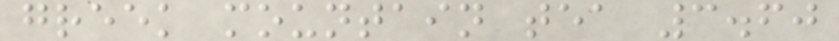greek mountain tea 3.60
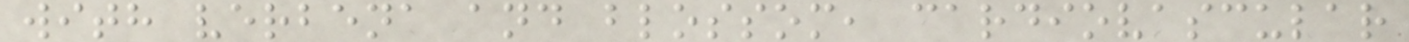with verbena and blossom, cardiovascular
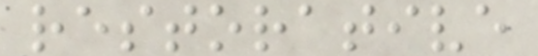restorative
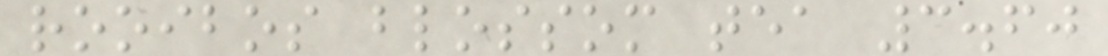rooibos blossom tea 3.60
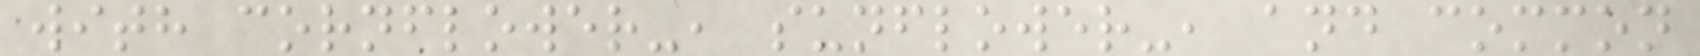with cornflower-, sunflower-, and common
